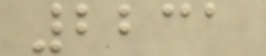2231
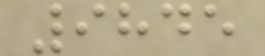9845
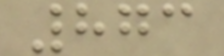873
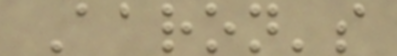Aaron's
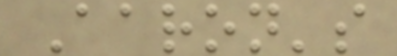Aaron's
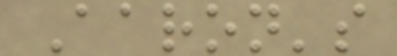Aaron's
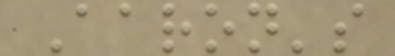Aaron's
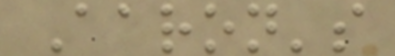Aaron's
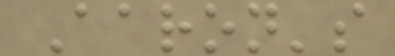Aaron's
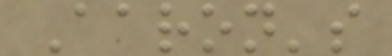Aaron's
